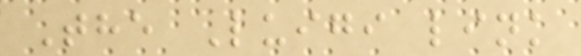The Luigi link
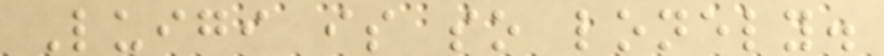Luigi is so lonely.
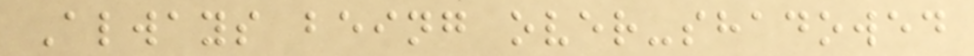Always being over-shadowed
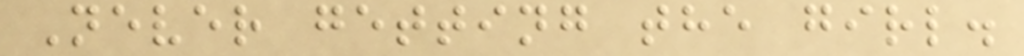Never getting the girl.
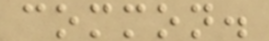common.
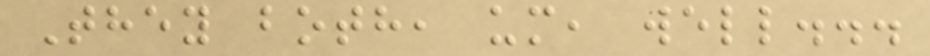They both, um, well...
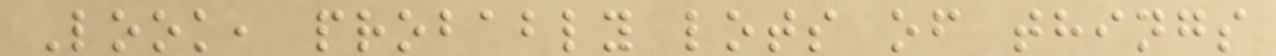Look, probably lots of things
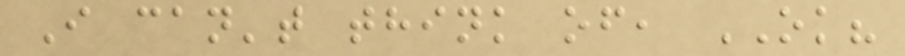I can't think of, OK?
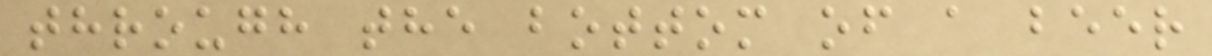through the bottom of a beer
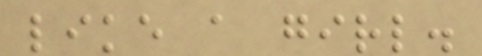like a girl.
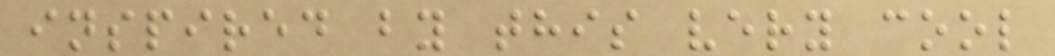inspired by this very cool
